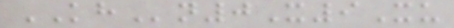KHn0X9Xu
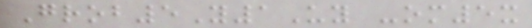Grob5Y1Uy -om5x
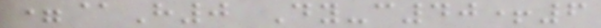=@H0 Dy-c40+6
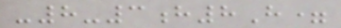-8-3h8H=
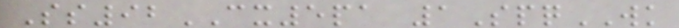Ss92CX5pa 1SpqWK
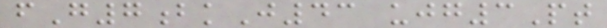fG7bkJ43 ujg3Pt
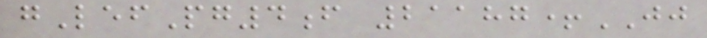gLefPg4f 21187+JJ
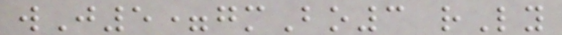wJ5=gmBo3 rLy
